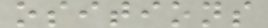ositions
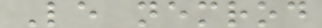Le nemrod
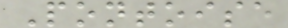Pontoise
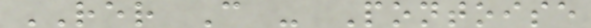RER C - Pontoise
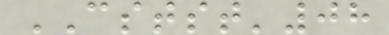CSTST'08
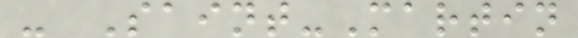- Saint-Martin
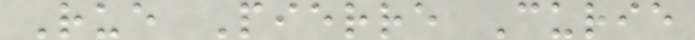Rue Pierre Curie
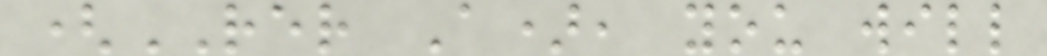(RER A), you will
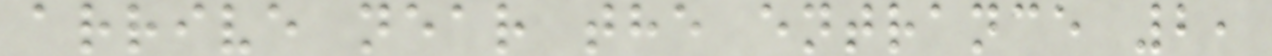arrive near the entrance 2,
